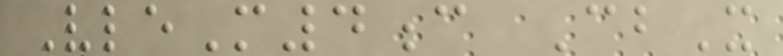VleM4c CbX
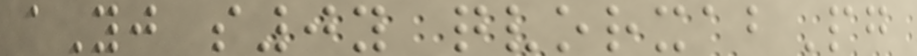aYj s0y qvorxabPg
